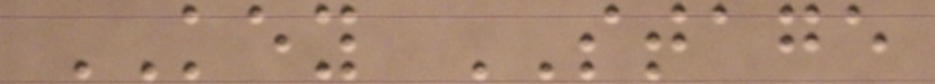KEY STAGE
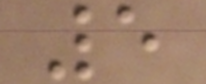5
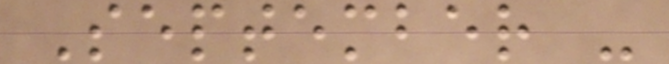September -
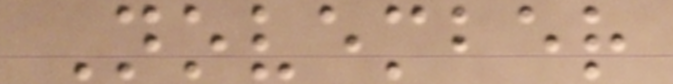November
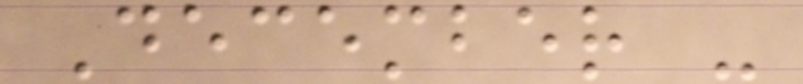December -
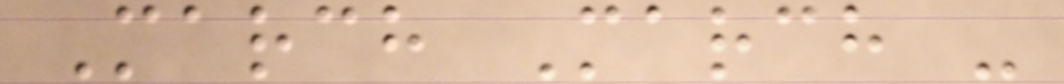March March -
